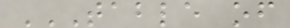TABLE OF
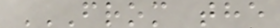FROM THE
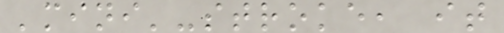'mini'-stroke, it
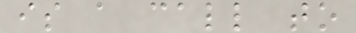is a call to
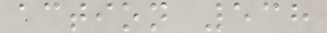action 538
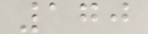170
